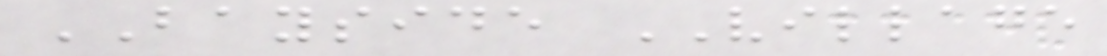BAYSIDE VILLAGE
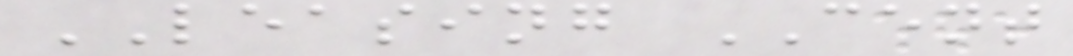LEASING CENT
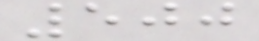500
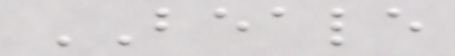BEALE
